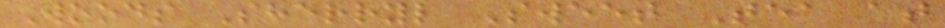Woods Sherryl Sweet Tea at
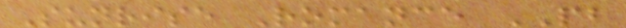Sunrise Romance PB
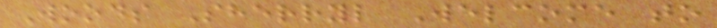Woods Sherryl Welcome to
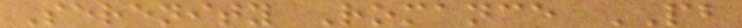Serenity Romance PB
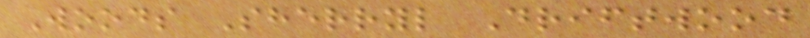Woods Sherryl Driftwood
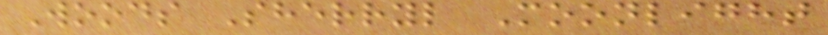Woods Sherryl Moonlight
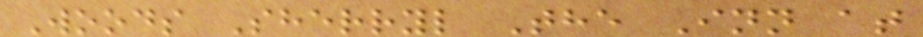Woods Sherryl The Inn at
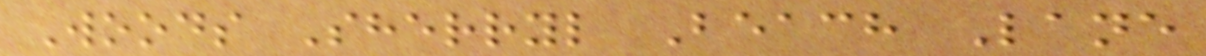Woods Sherryl Beach Lane
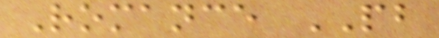Romance PB
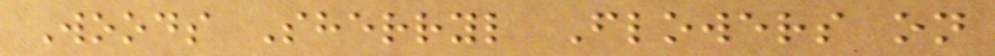Woods Sherryl Flowers on
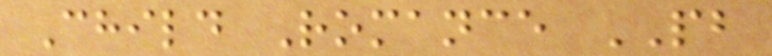Child Romance PB
